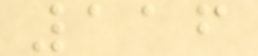116
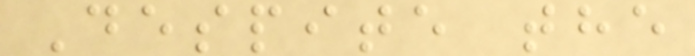Despite the
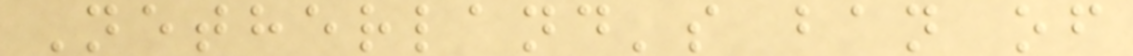Netherland's ban of
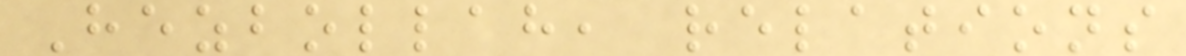Hezbollah, relations
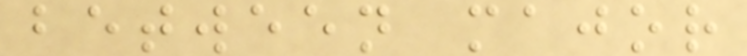between major
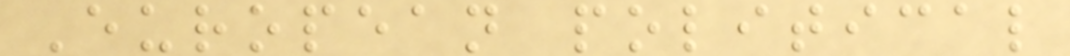European political
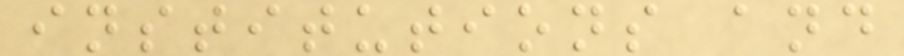institutions and
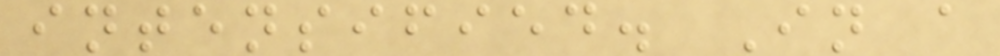intensified. In a
